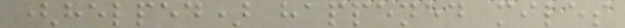(helped) happened miles
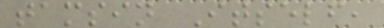tamsin Itself,
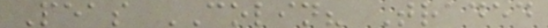Peas COLIN? Traded
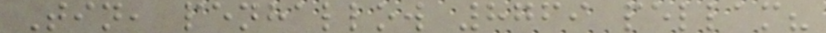Tin, penhallow 8769 pellam?
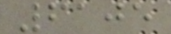6105
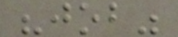"job"
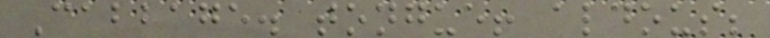Cabbage. tongue! aldous;
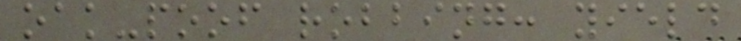oak-poof robbing: yield
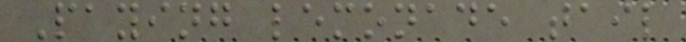Paying lemonade tail
